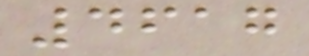4617
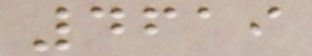4619
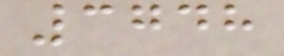3748
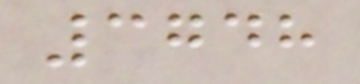3748
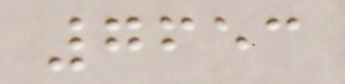7653
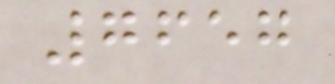7657
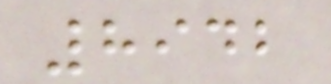8942
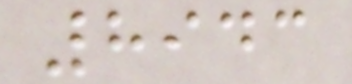8943
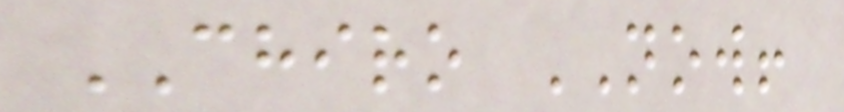CHIRO NOW!
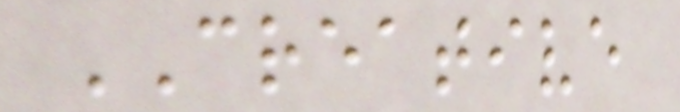CREATIVE
